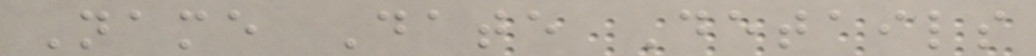Name Date Details
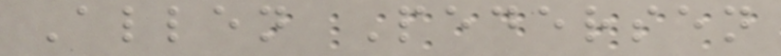Allen Pedersen
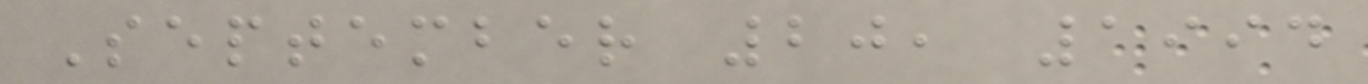September 20, 1994
